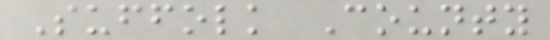Suffolk County
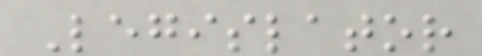Legislator
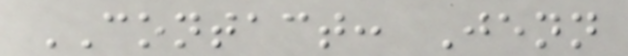CONTACT: Jenn
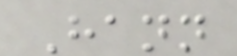Hann
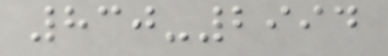830-2994
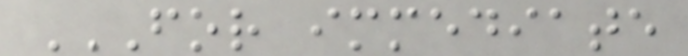FOR IMMEDIATE
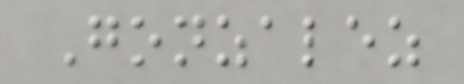Gonzalez
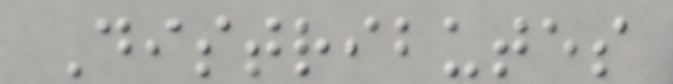Distributes
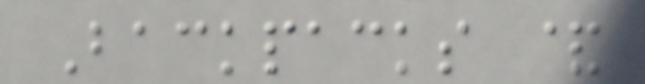Backpacks &
